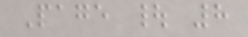Page | 8
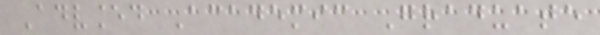Advanced Academic Graduate
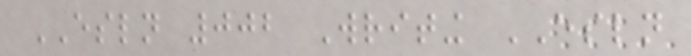ESLN 002 Writing ESLN
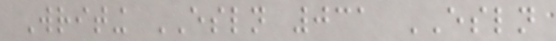Writing ESLN 031 ESLN
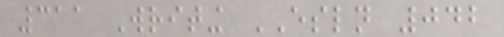311 Writing ESLN 042
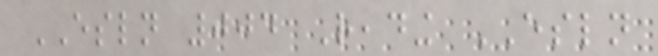ESLN 004 Reading ESLN
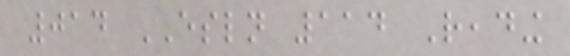014 ESLN 114 Reading
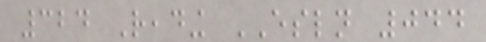324 Reading ESLN 044
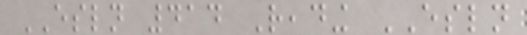ESLN 414 Reading ESLN
